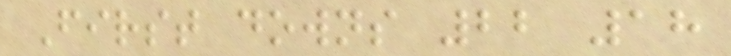First downs 22 18
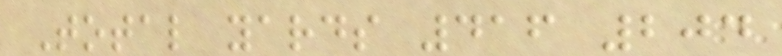Total yards 416 204
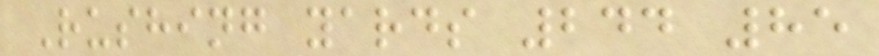Rushing yards 244 85
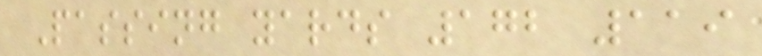Passing yards 172 119
